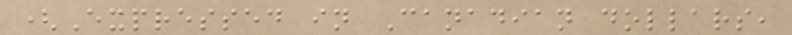(Expressed in Canadian dollars,
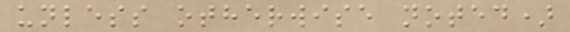unless otherwise noted)
